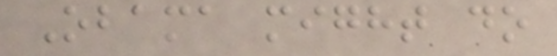Obama might do
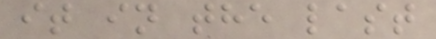it in the last
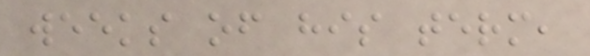weeks of his term,
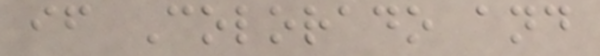if Colorado and
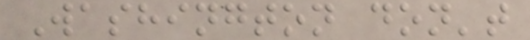Washington don't
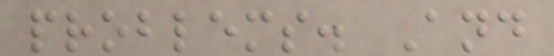problems. And
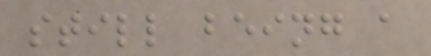still being a
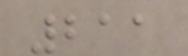211
